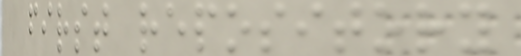first repository
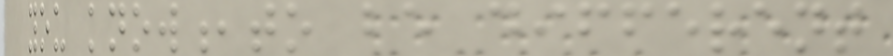you know,to be different
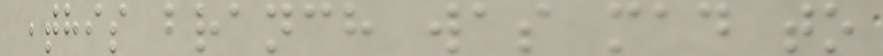,this branch was mad to
